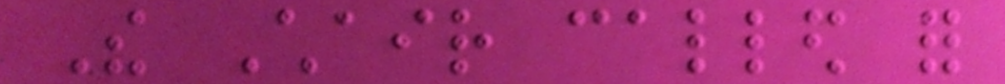The Chair called for
